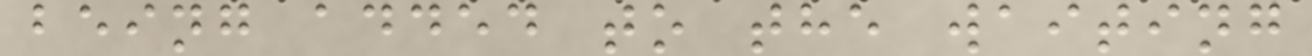being added to the waiting
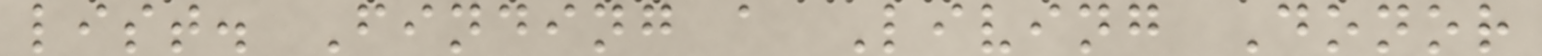list. Finding a Living Donor
